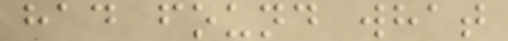had found what
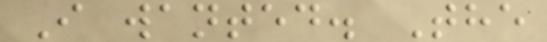I wanted. The
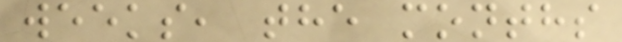weeks, the months
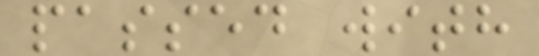passed with
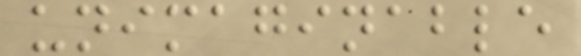unimaginable
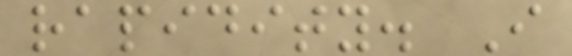rapidity. I
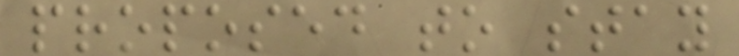proposed to stay
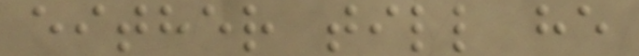either till he
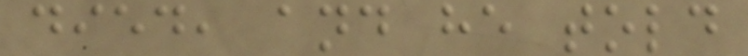died, and he told
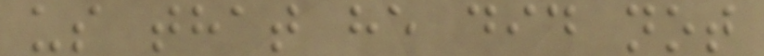us that he did not
